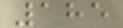185
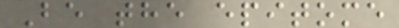Be the epitome
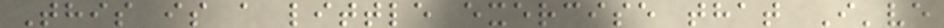This is a little exercise that I've
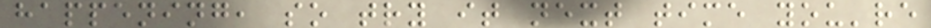happening, so try it next time you're
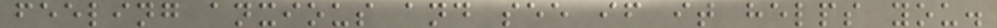feeling anxious and see if it helps you.
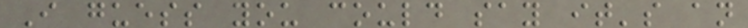I guess you could say it's an
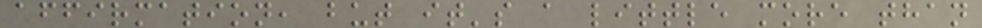affirmation, but it's a little more than
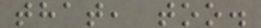that, too.
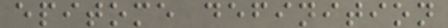epitome definition
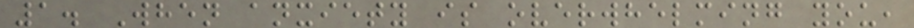1. When anxiety is overwhelming you,
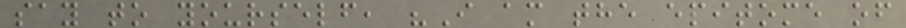say to yourself, "I am the epitome of
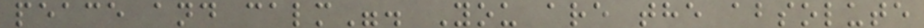peace and calm". You are the absolute
